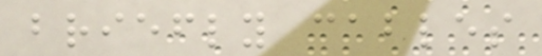briefly cables
